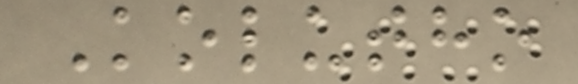Kolutho
